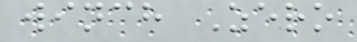winch Zero
